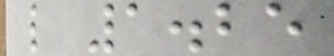l 1.25
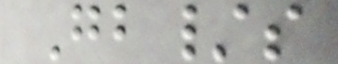Gb/s
